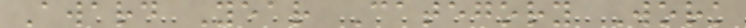Award Year Category Work
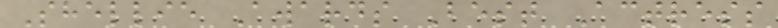Shellie Awards Best Actress
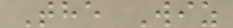The Wiz
